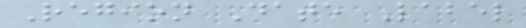Region Date Label
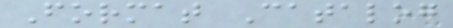Format Catalog
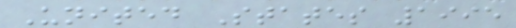United States 1995
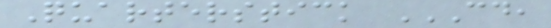Quarterstick CD,
